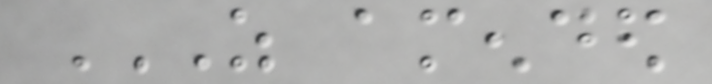AS AMENDED
